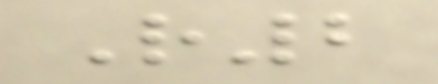R2
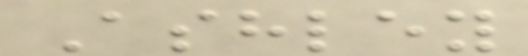Ashley
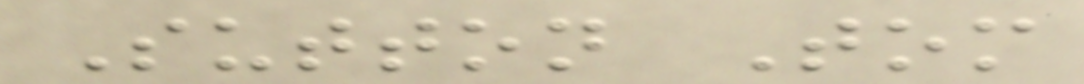Sutton Tom
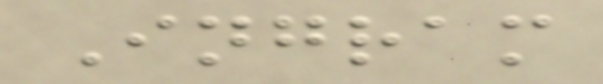Ingram
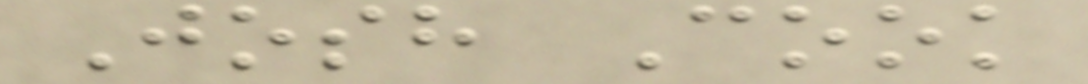Josh Cook
